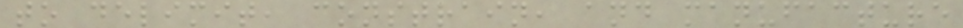to delimit, constrain, and manufacture
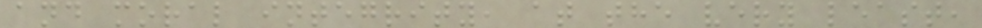and moral integrity, at the very least,
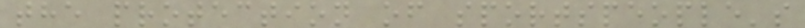the protection of sportspeople's
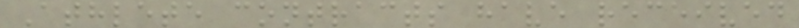Athlete contracts have received
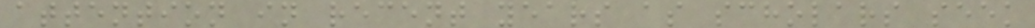attention in recent years as scholars seek
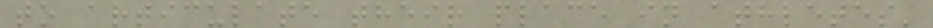to articulate their place in athletes'
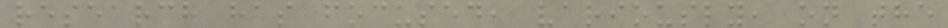research has focused, variously, on the
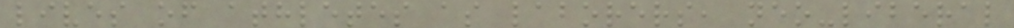lives of athletes as laborers, neo-liberal
